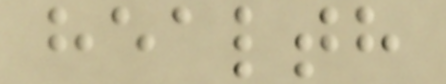health
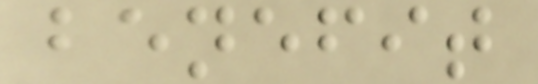benefit
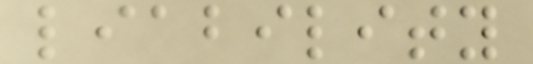liability
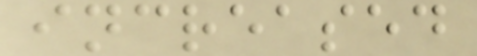increased
